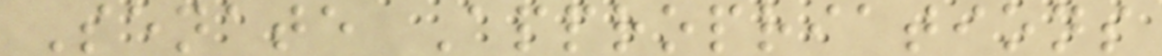Senate Appropriations
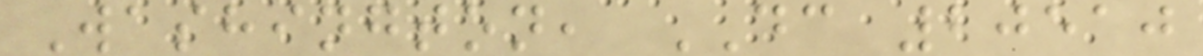Washington, DC 20510
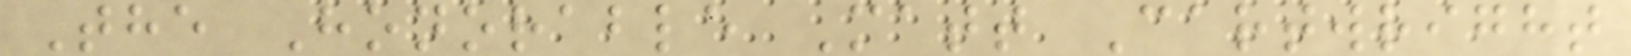The Honorable Matt Cartwright
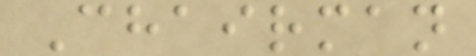Chairman
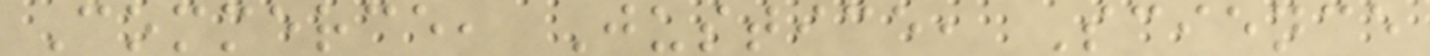Commerce, Justice, Science
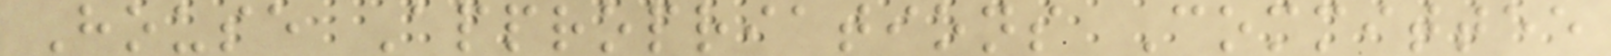House Appropriations Committee
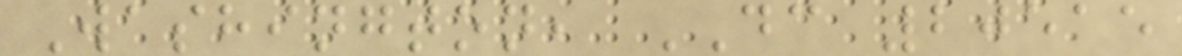Washington, DC 20515
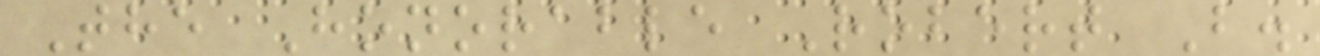The Honorable Robert B.
